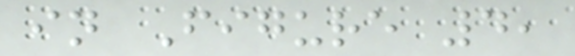in Figure 4,
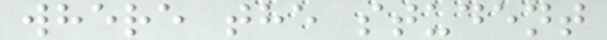where the student
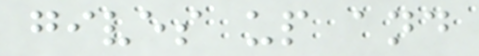gives up and
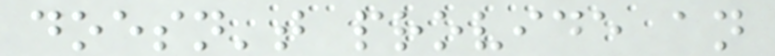doesn't provide an
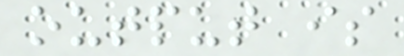output is
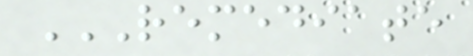REMEDIATE
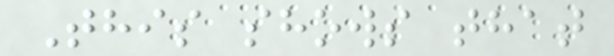This shows that
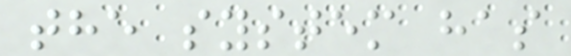the system has
